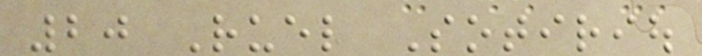20 Ruel Sotiriou
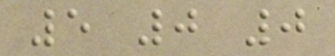5 0 0
